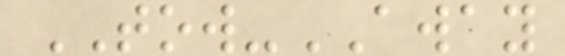TOW-AWAY
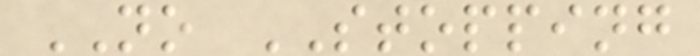NO STOPPING
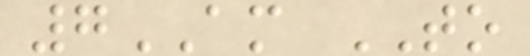7AM TO
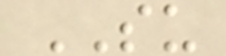SU
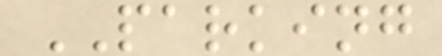PARKING
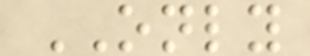ONLY
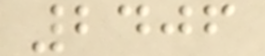2406
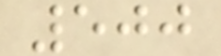500
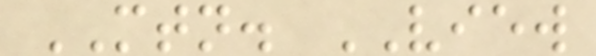MTN. VIEW
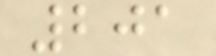201
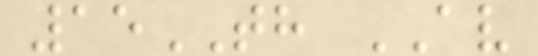15TH AV
